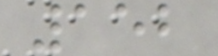152
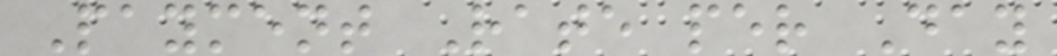Payment Rate per Day
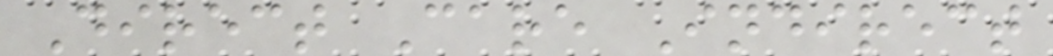Direct Care Indirect
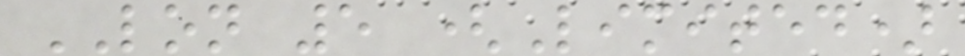LON 5 (Limited)
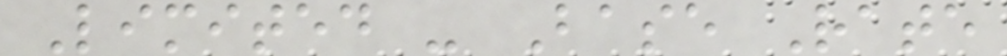Limited - Base Rate
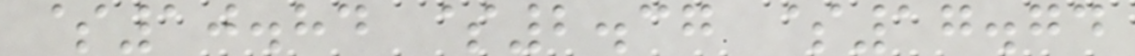$10.84 $2.37 $17.74
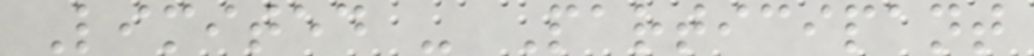Limited - Participant
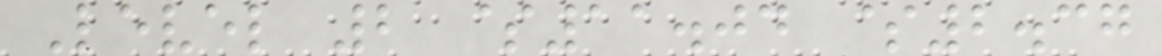Level 2 $11.04 $2.37
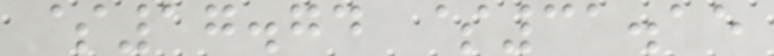$17.74 $31.15
